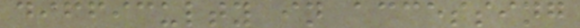difficulty in accessing
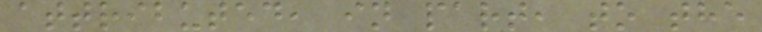attributed, in part, to the
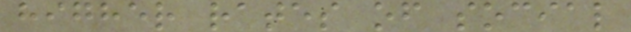higher rates of social
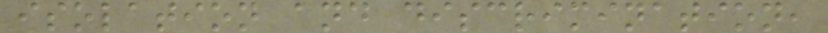isolation and discrimination,
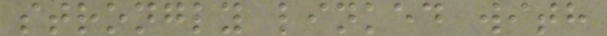strongly linked with
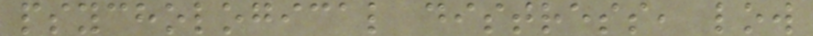psychological distress, low
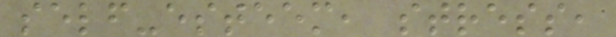self-esteem, stress,
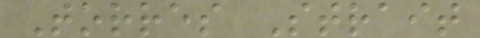Torres Strait
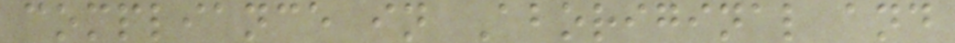compliance in Aboriginal and
